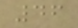46
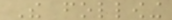The following
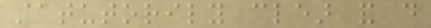statutorily clear and do
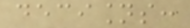decisions:
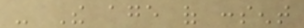- The age of consent
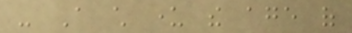- A child under the age of
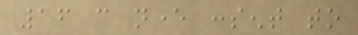16 can never consent to
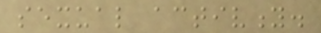sexual activity.
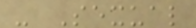- Sexual
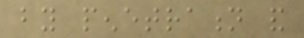by penetration and
